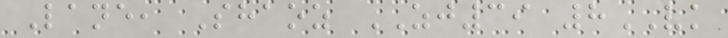Lane, Shaoz ZJ39 8VK
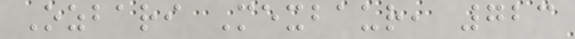Ozbari Mexbaur, 723
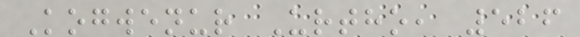Kogwenur Urtho, 526
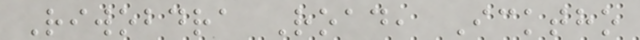Riwobdra Road, Icktho
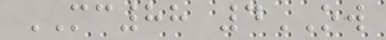MC88 4OW
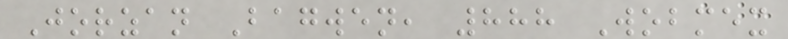Jorzan Bagwen, 888 Wobmex
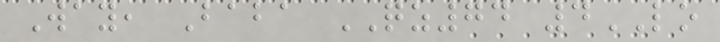Way, Baba QZ74 4LO
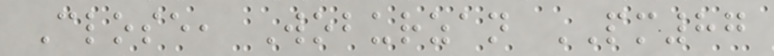Close, Woburzan PM87
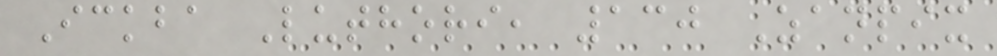Ickba Luthori, 130 Zanpix
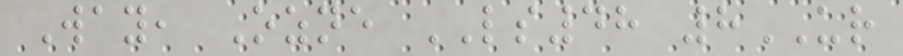Way, Ozne LS48 8UR
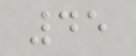45
